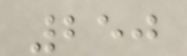250
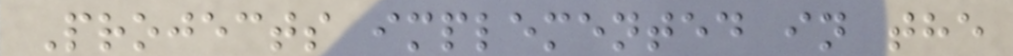Projects implemented in the
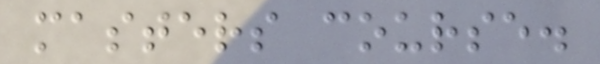masters course.
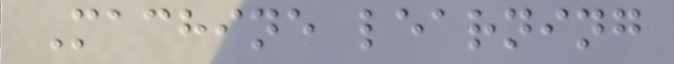Machine learning
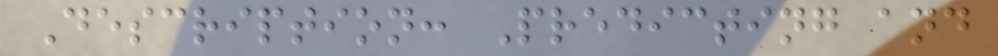Description: Predicting and
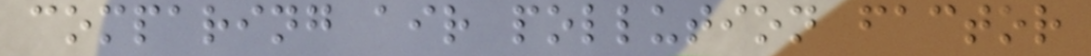comparing air pollution factor
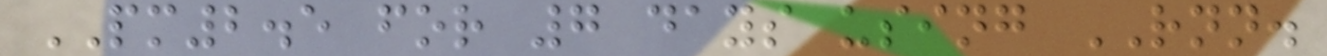PM2.5 for 7 days using RNN.
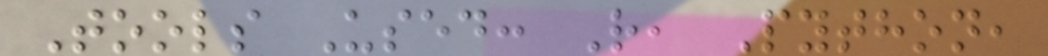Tools Used: R, Python,
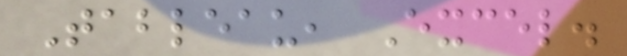Tableau, Excel.
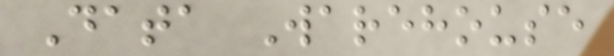Data Warehouse
